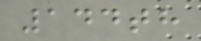144th
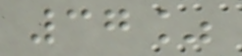37%
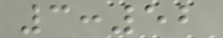3:52
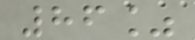86%
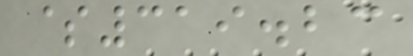$319.23
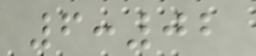6:02
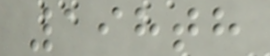198th
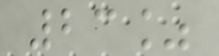23%
